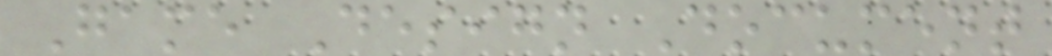Game Design Document
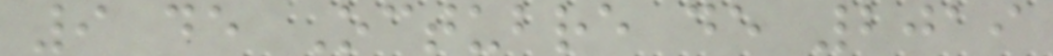9 de Octubre de 2019
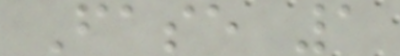Fase 1
